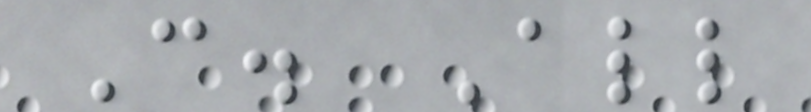C. All
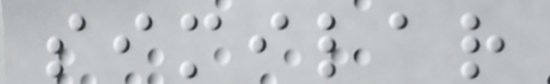similar
